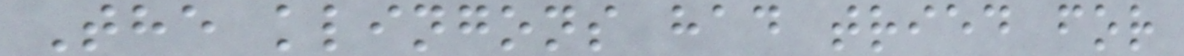The klingons had tried for
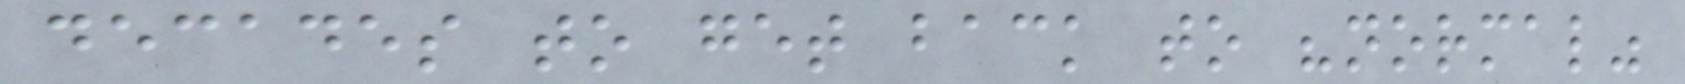decades to get back to "normal"
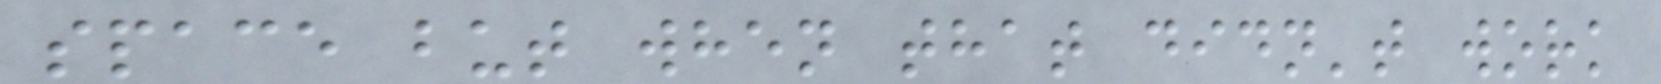space but when that didn't work
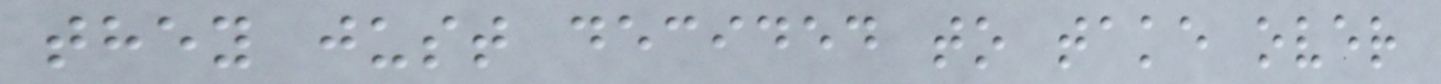they just decided to take over
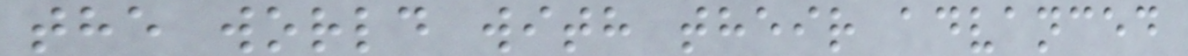the world with their advanced
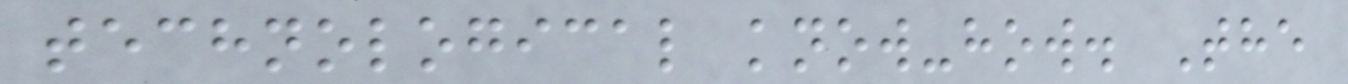technological know-how. The
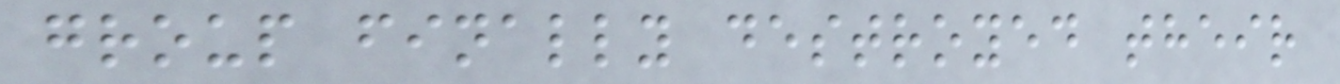group finally destroyed their
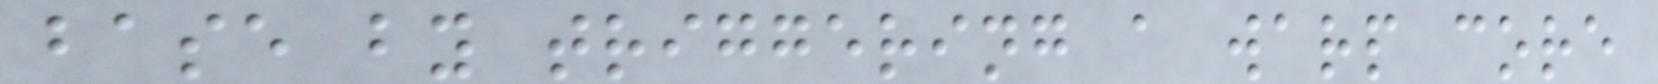base by triggering a warp core
